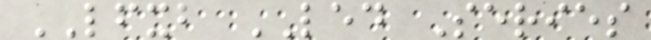LFXB LED Series
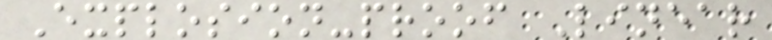Explosion-proof Linear
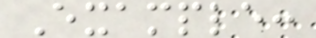Example:
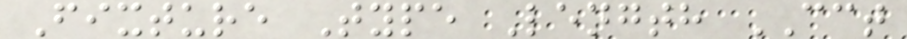Fixture Type Length CCT
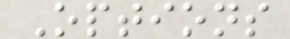Options
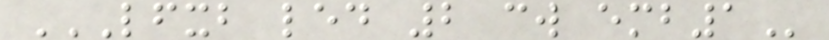LFXB LED 2 CW EMB1
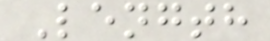Length
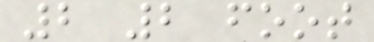2 2 foot
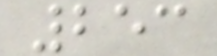253
